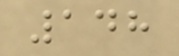148
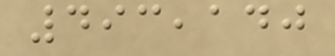493,140
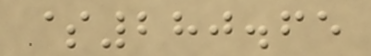$280.65
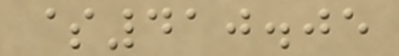$410.05
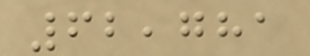62,781
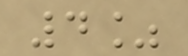4%
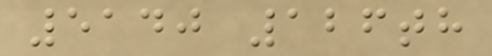5140 126th
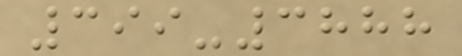399-3888
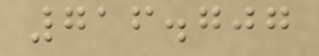716.707
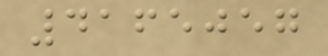4165057
